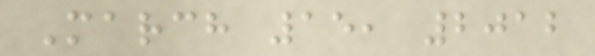March 15, 2012
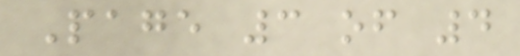Page 3 of 4
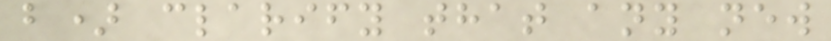b) clarify that any new
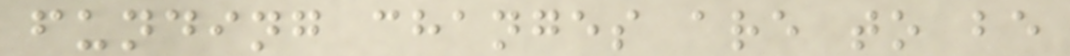funding changes are to be
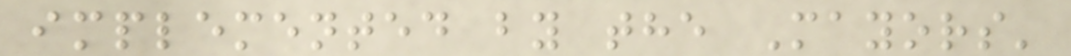implemented by the Mayors'
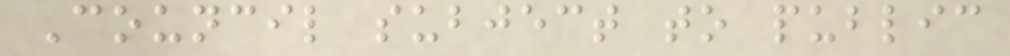Council subject to public
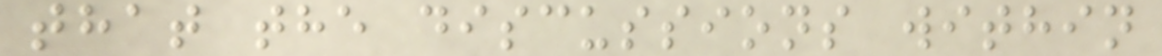that the discussions within
